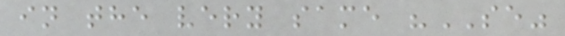in the very same "SE"
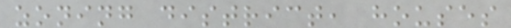zoning district, houses
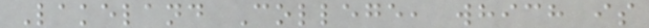Lakeland College, which is
